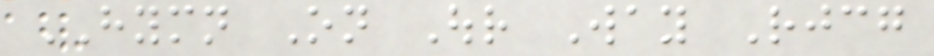HYMN On Our Way Rejoicing
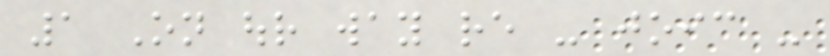1 On our way re - joic -
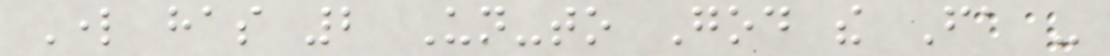Lord has 2 Un-to God the Fa -
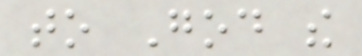to God the
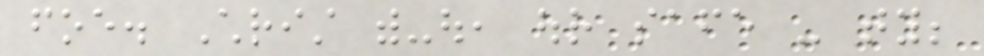foe. Christ with-out, our safe - ty;
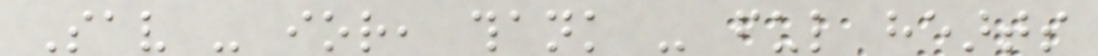Sav - ior, thank - ful hearts
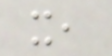it,
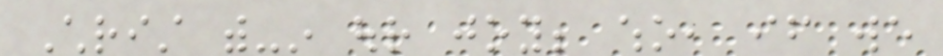Christ with-in our joy; who, if we
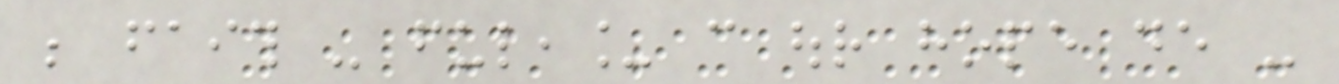be faith - ful,_ can our hope de -
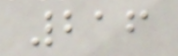216
